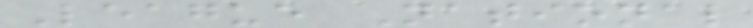League National
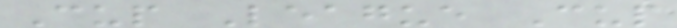Cup League Cup
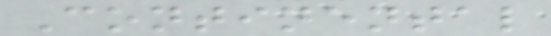Continental
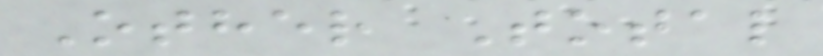Other Total
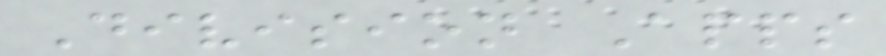Division Apps
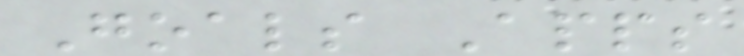Goals Apps
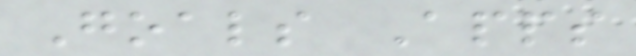Goals Apps
